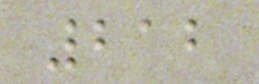212
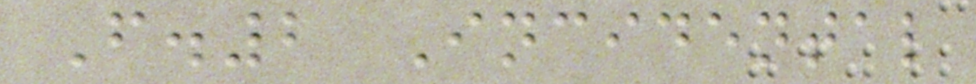F.2 Incidental
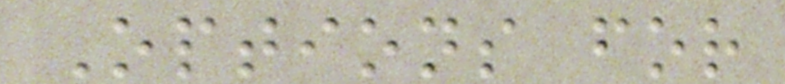Options for
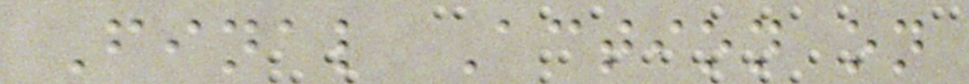Final Action on
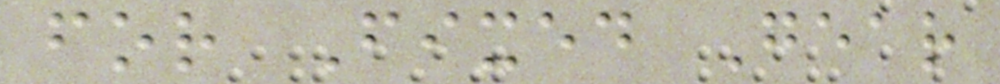for Fixed Gear
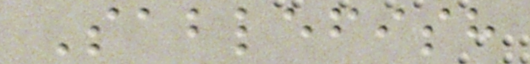Sablefish
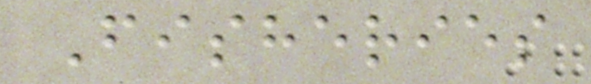Fisheries
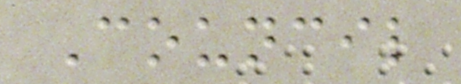Council
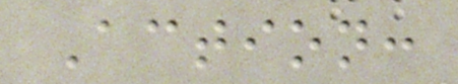Action:
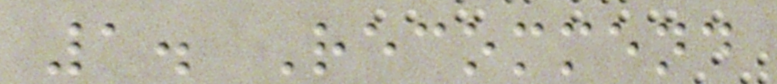1. Recommend
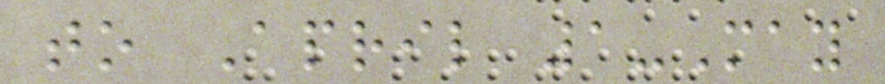to April 1-May
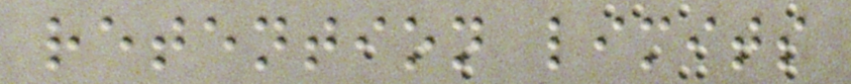retention limits
